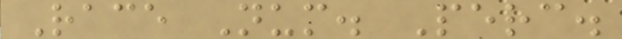Race Num. Perc.
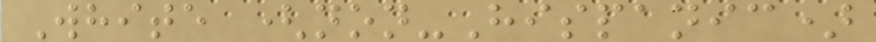White (non-Hispanic)
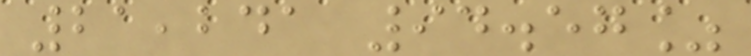21,241 94.57%
